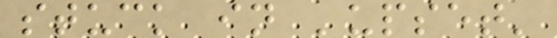stuck in 'upset'
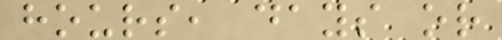hours, days or
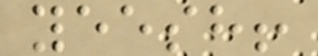yeesh!
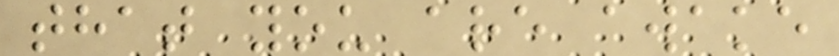that you are awake
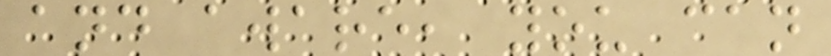and aware, you can
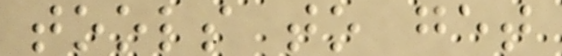tools to get
